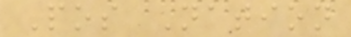Pos Nation
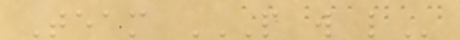Team P W L
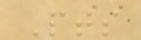Pts
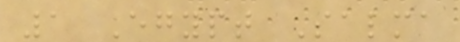1 Egypt Salma
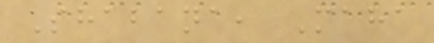Shabana, Maha
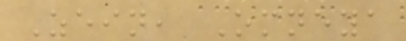Zein, Omneya
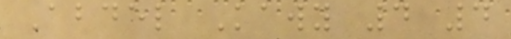Abdel Kawy 4 4
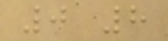0 8
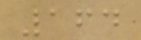164
